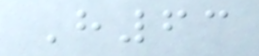H63
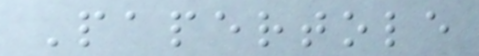Papertole
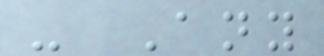- Any
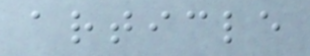article
